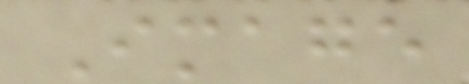Image
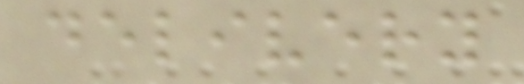delivery
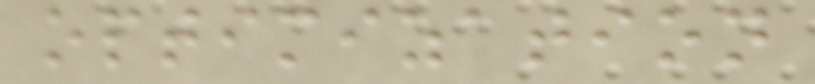optimization
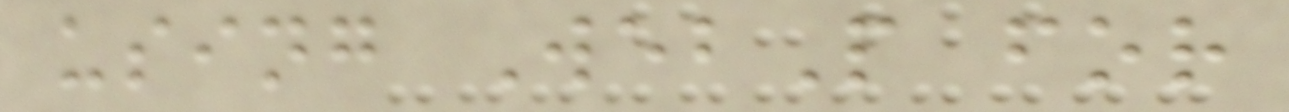using WebP for
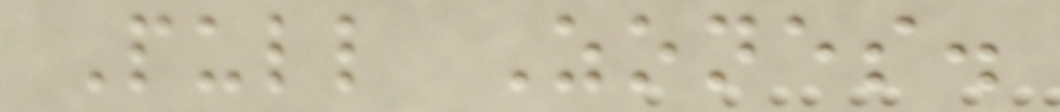Pull Zones.
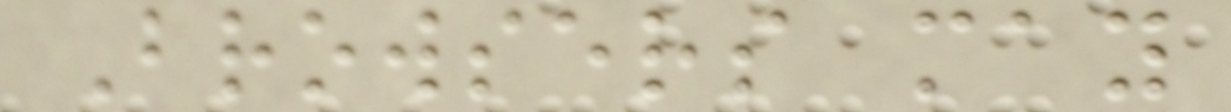Browsers may
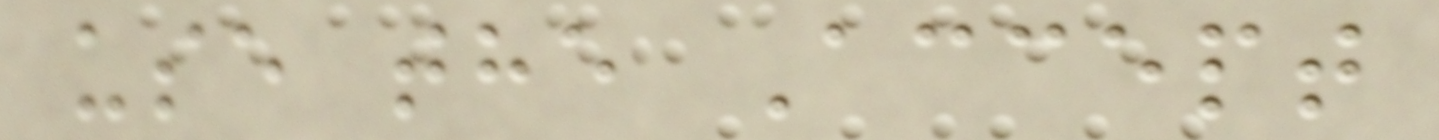use the Accept
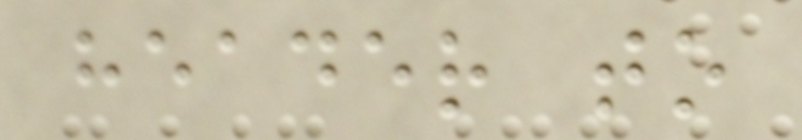header to
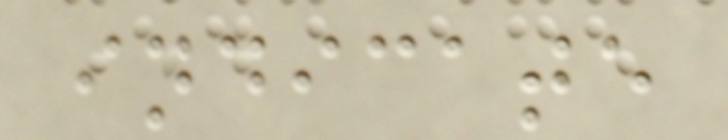indicate
